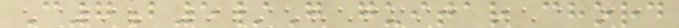C7b5/G guitar chord
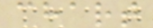chart
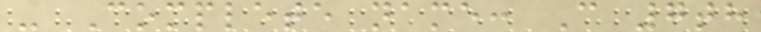- Complete name: C 7th
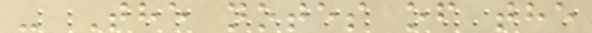- The notes of the
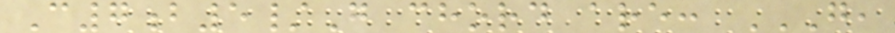C7b5/G chord are: G,
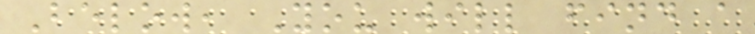Below, You will find a
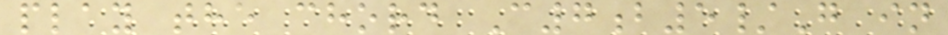play the chord C7b5/G in
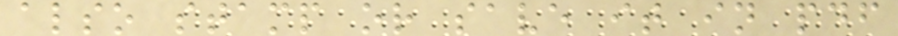also stamp or save it in pdf
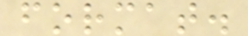format.
